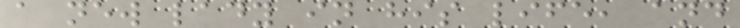a new lady in his life, and
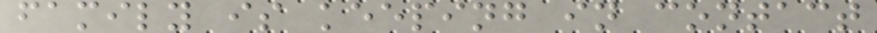family is keeping in contact
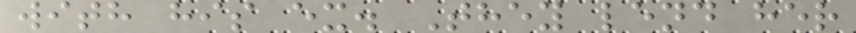with his ex. They lend her
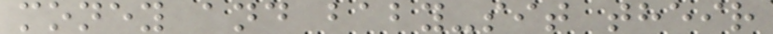money and baby-sit their
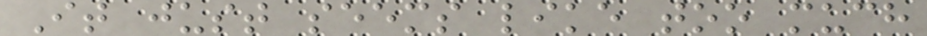It just seems like too much
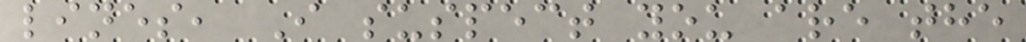lines, I suspect you are the
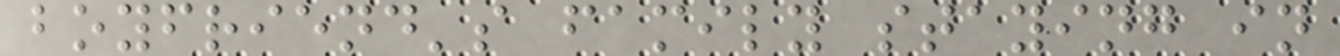boyfriend's family staying in
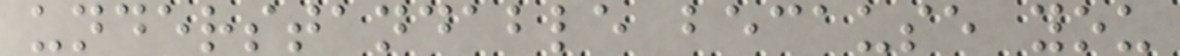understandable because you
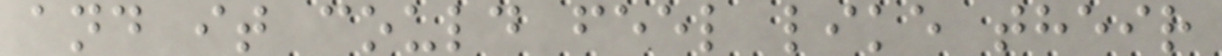and it could feel like their
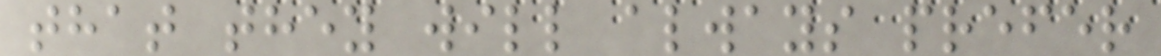that they will always prefer
